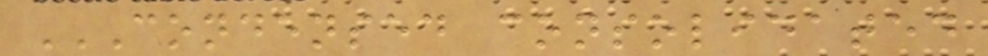CONDENSED CONSOLIDATED
